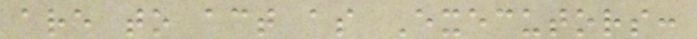are to act as Executors:
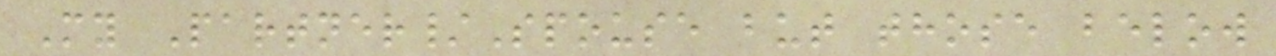My Partner/Spouse but those below
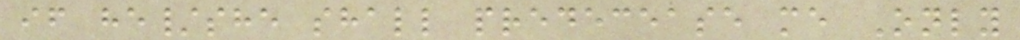if he/she shall predecease me Only
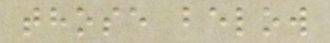those below
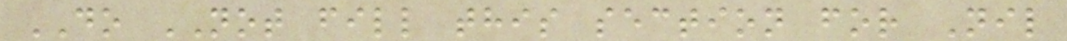DO NOT fill this section for Nil
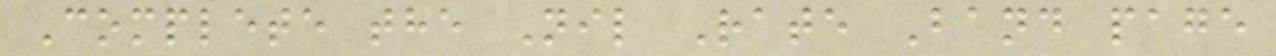Complete the Nil Rate Band page
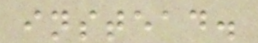instead.
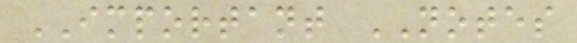IMPORTANT NOTES
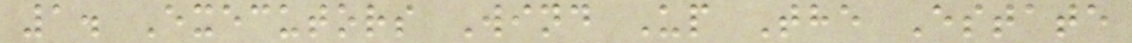1. Executors Wind Up The Estate
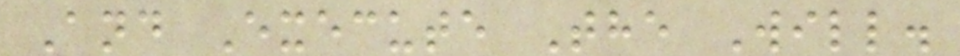And Execute The Will.
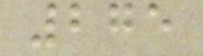275
